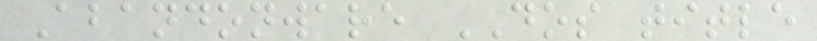Abandonware DOS title
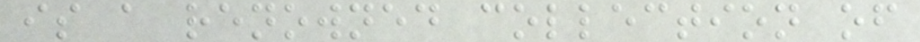is a renowned collection of
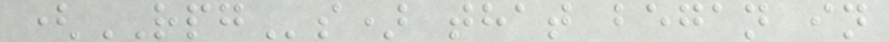(RPGs) that began in
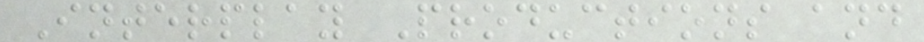Interplay Productions and
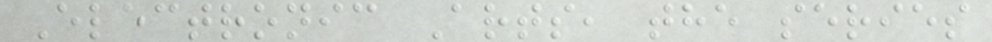Electronic Arts, the series
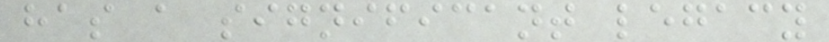has a significant legacy
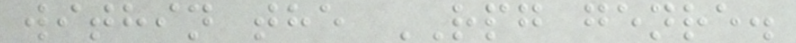within the RPG genre.
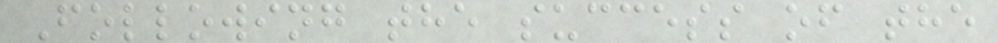Following the success of the
